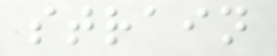strain
